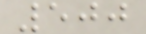500
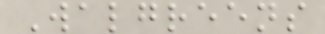Walgreens
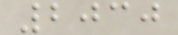2030
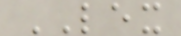LEX
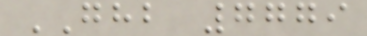GHB 7779
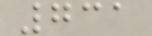731
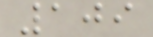109
